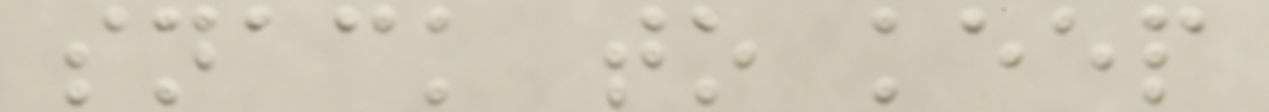snack to keep
